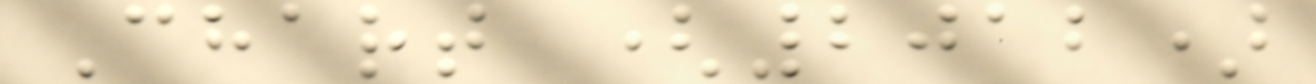Chart (2012)
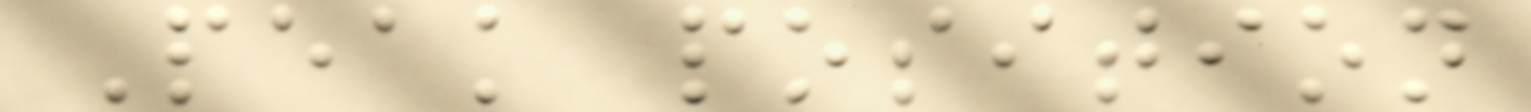Peak position
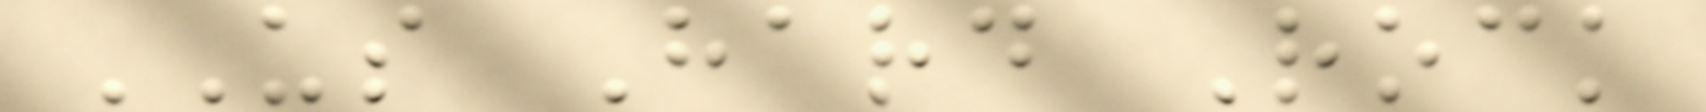US Hard Rock
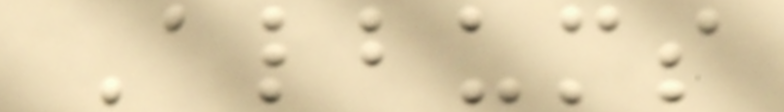Albums
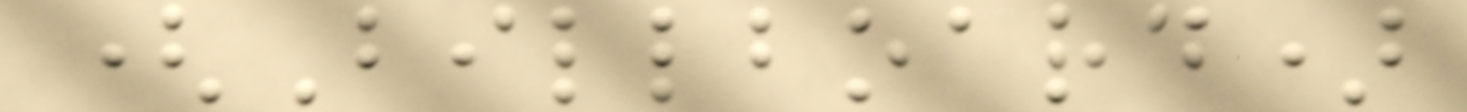(Billboard)
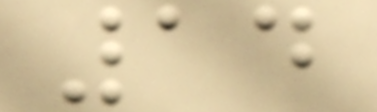14
